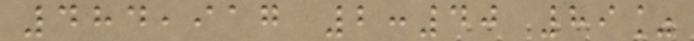484,917 2:40 89%
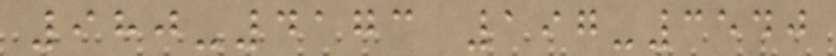980-4173 197-3540
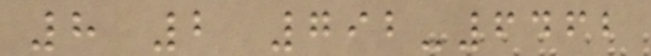8 2 792-6462
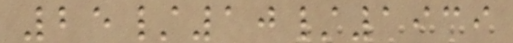25/10/1939
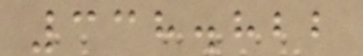338.822
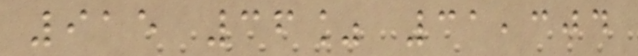915 36% 31,304
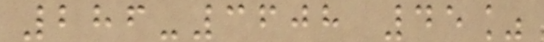286-3608 45%
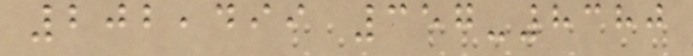202,499 357-8380
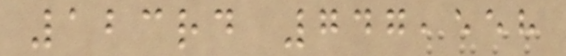123rd 747,558
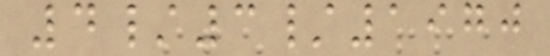4/3/1970
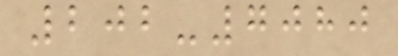202-7080
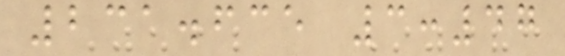231.635 3:47
